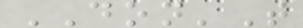DON'T
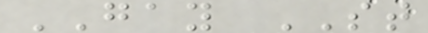GAY ST
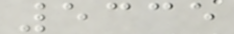5335
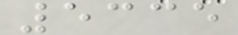5335
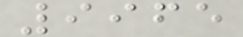9965
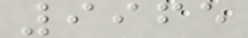9965
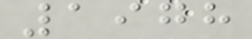1978
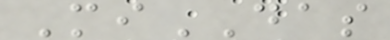MiDAS
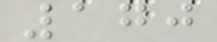170
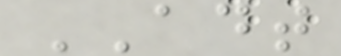ADT
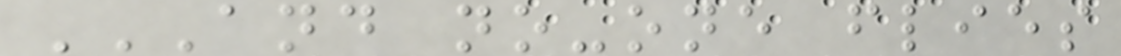AND NO-ONE FLIES
